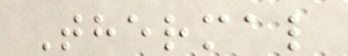Thermal
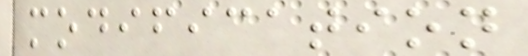modification
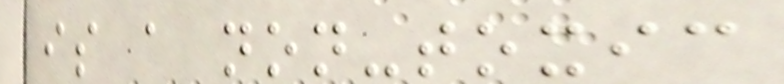is a non-toxic
